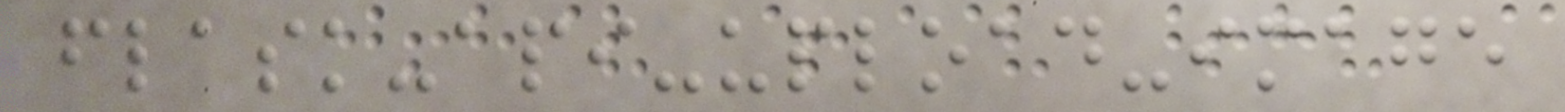flask-api-upload-image
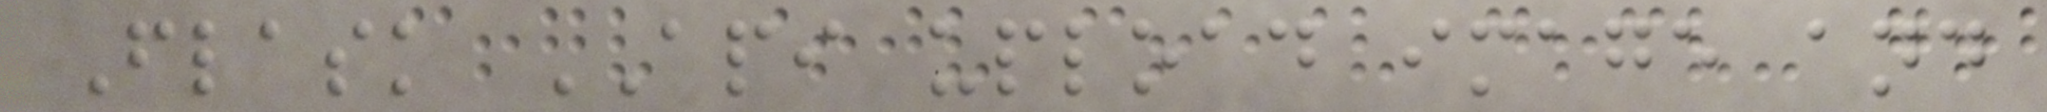Flask API upload image and
